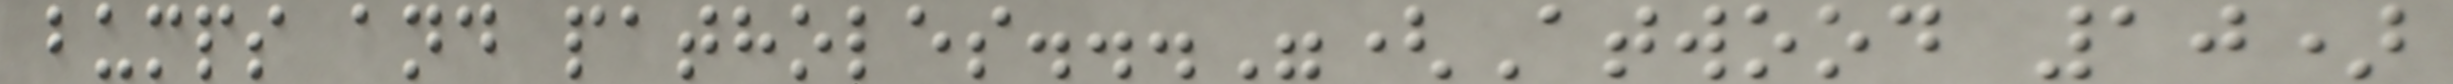bumps and patholes..."(Atwood 10)
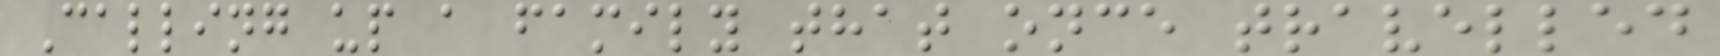Calling up a family that once travelled
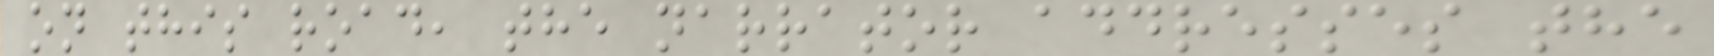on this road, the narrator addresses the
